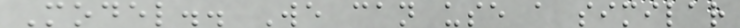Model.. We can use a similar
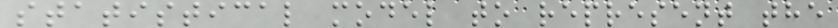statistical model to represent the
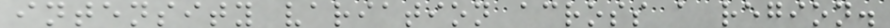intensity variation across a region.
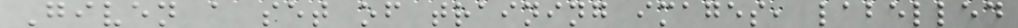Given a set of training images, labelled
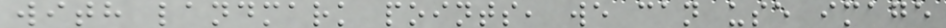with landmark points, we can use image
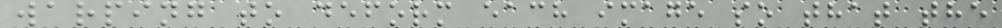warping to deform each image so that the
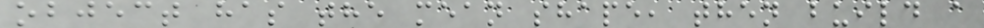object has the mean shape, then build a
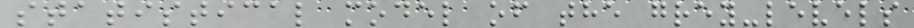statistical model of the grey-levels
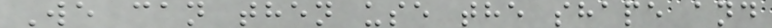We can then use the shape and
